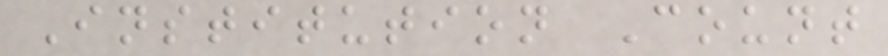Institution Count
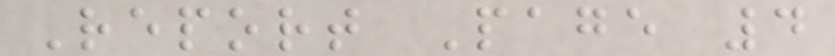Report Page 4
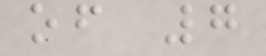of 7
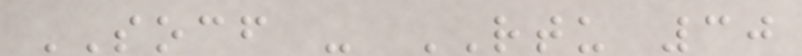SOCF - RTU 30
